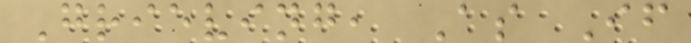Grieving, As If
